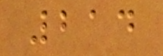214
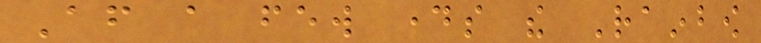After a few days the Rainbow
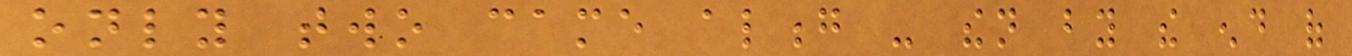only two came along - then by the end of
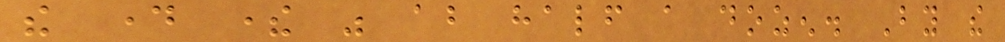the day there was about half a dozen. By the
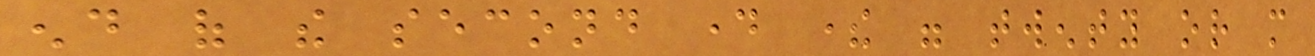end of the second day there were twenty or more
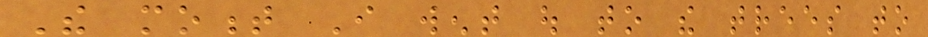The moment I went out to the trees to
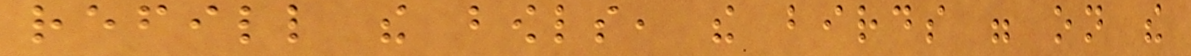refill the bowls, the birds were on the
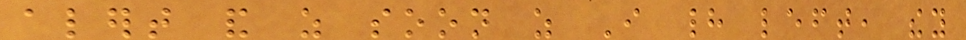alert and as soon as I had left, they
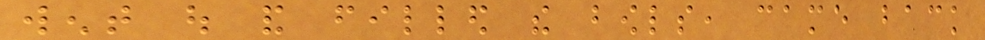went out and filled the bowls, came back
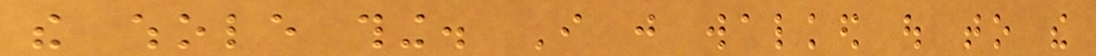the whole thing. I just walked out to the
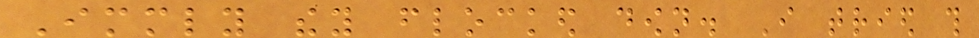Immediately they flocked down. I tried this
